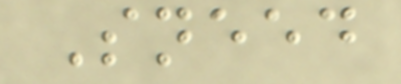Sneed
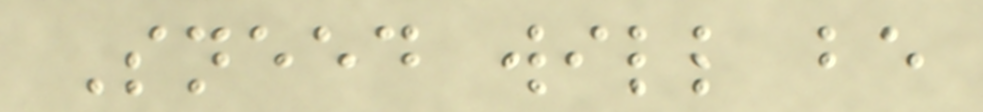Sneed will be
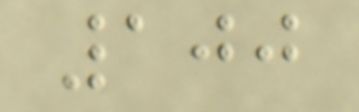100
